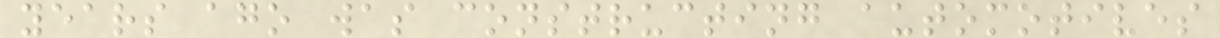years ago was constructing automotives
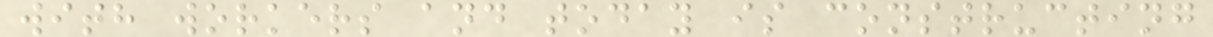with workers and today is constructing
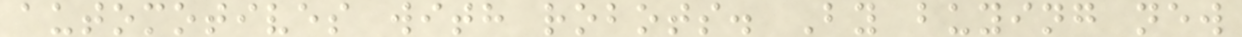automotives with robots. By buying new
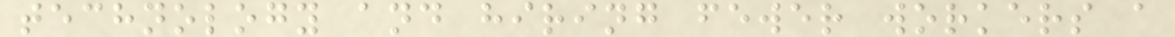technology and hiring fewer workers a
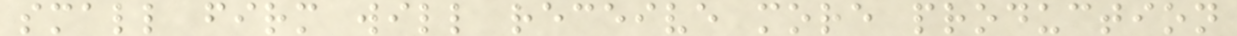small firm will receive more production
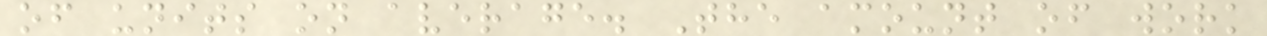of units on average. The amount of work
